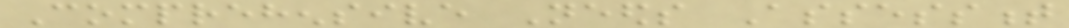Comprehensive Needs Assessment
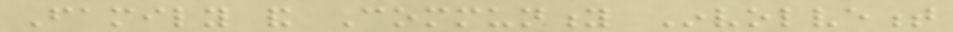Family and Community Involvement
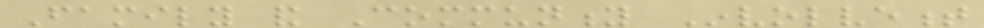Family and Community Involvement
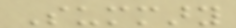Summary
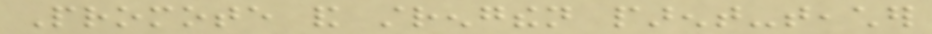Promote and strengthen parent-teacher
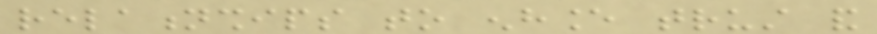relationships to enhance trust and
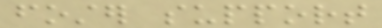foster support
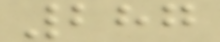287
